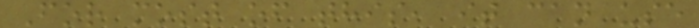For most of this, it can use
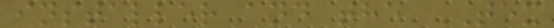installer and the TEX
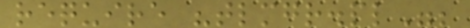require "tlmgr.pl";
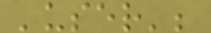'user';
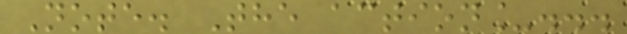Note. The action_...
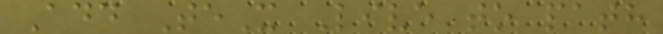Add TeX Live to path
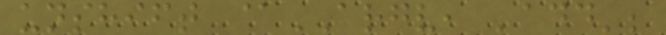unshift @ARGV, 'add';
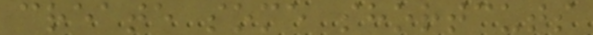create some shortcuts
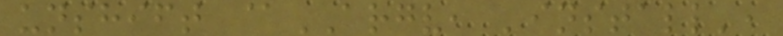unshift @ARGV, 'install',
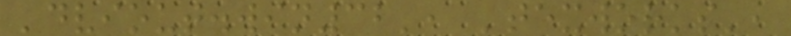'dviout.win32', 'texworks',
